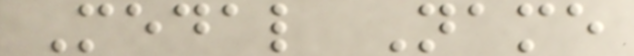Medal Name
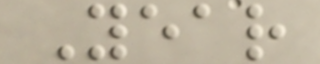Year
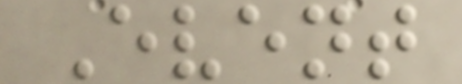Event
